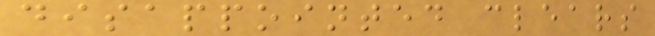disappointed clears
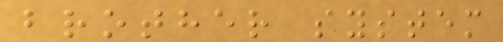brother system
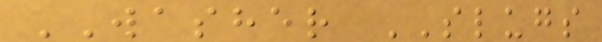WASHER SLUGS
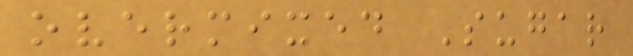overmixed Sugar
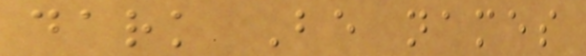dark Be names
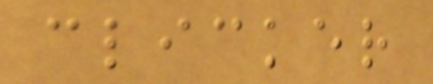clicker
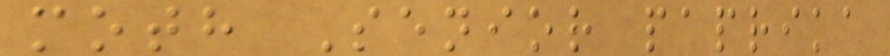moth Senior paprika
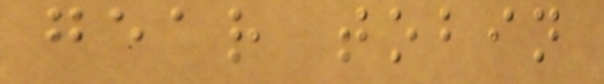gear tobin
